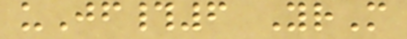uJf#6 YrM
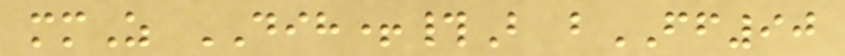mmZ DIH+#B bFF90
